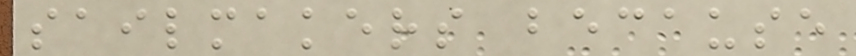sailmakers because
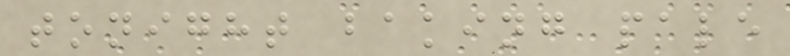tonight baking pale
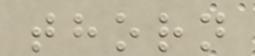thorn
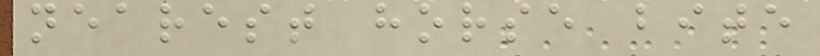nearest horse bite
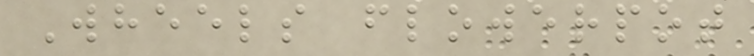Wheels flowerpot
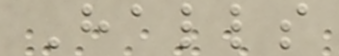Halls
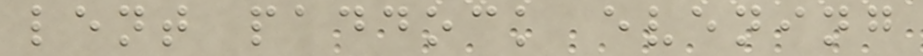lent paddock evening
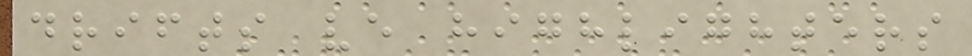drifts ve highlighters
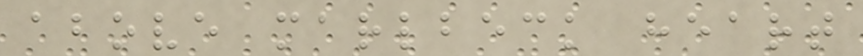above marlbeck heart
